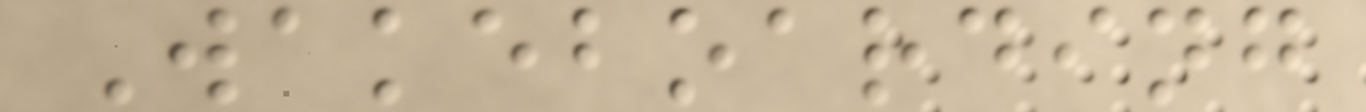Wakeboarding
